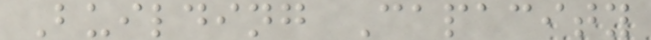Building Capacity
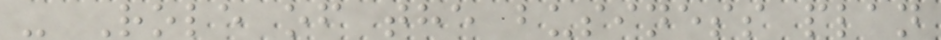- Role of the business plan
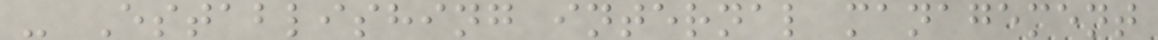- Establishing internal management
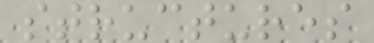structures
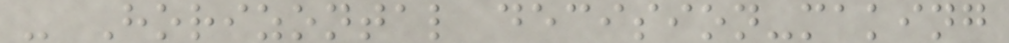- Horizontal decision-making
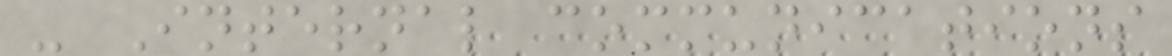- Internal communications
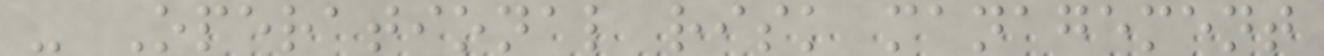- Operational risk management
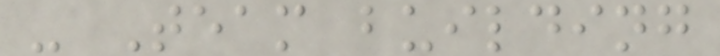- Team building
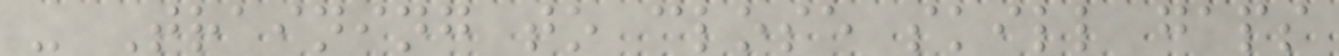- Training to close skill gaps
